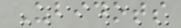Ubidots
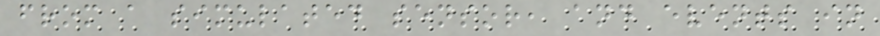from a simulated sensor, and events in
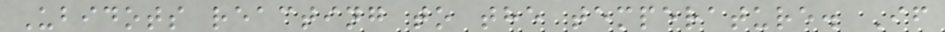Ubidots reacting to the temperature. If
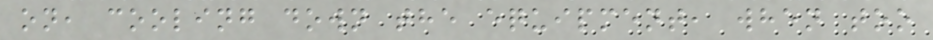on, cooling down the equipment, when too
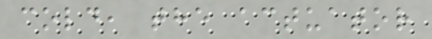cold, the actuator
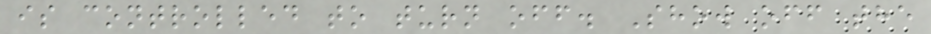is controlled to turn off. Show off the
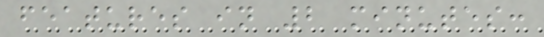features in 2 minutes:
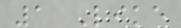1 Like
